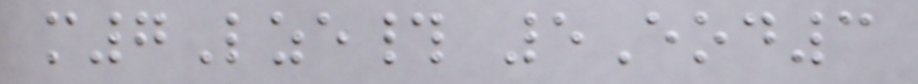m7Lze# 5Eod3
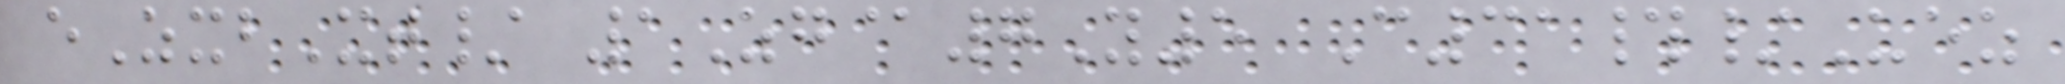eZxbXt/ 1Zg@7Y5 C31#/Uez
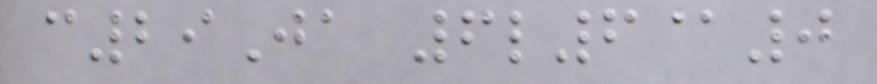c29Ja 6l6@0
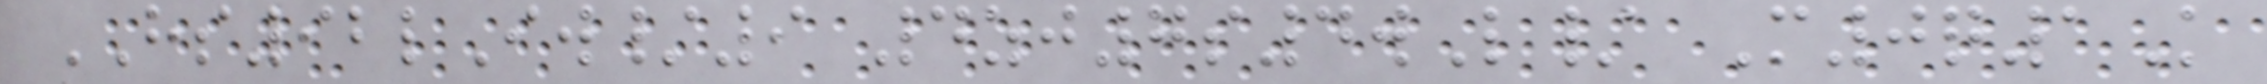HS92lIw/9 4zj7s4wL/ M0q1K
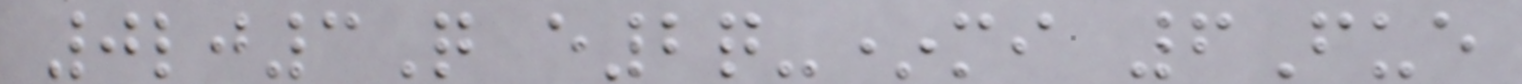0lj3Q e2q-*mi 6Fue
